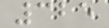325
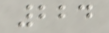224
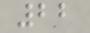22
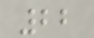22
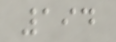194
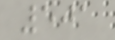501
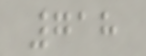718
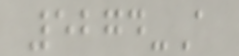5274-A
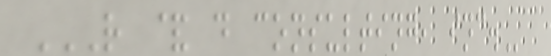R & D CONSULTING, INC.
